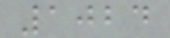1024
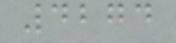4274
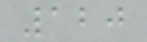120
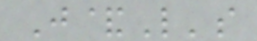J&L's
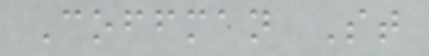Coffman St
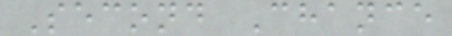Second Chance
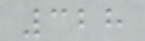328
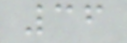36
